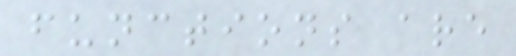functions are
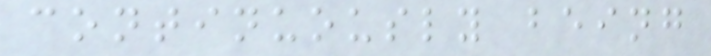continuously being
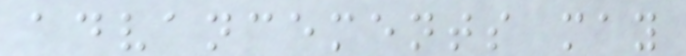advancements may
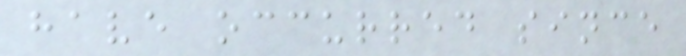have occurred since
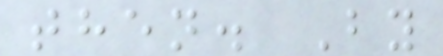then. By
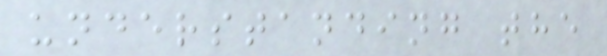understanding the
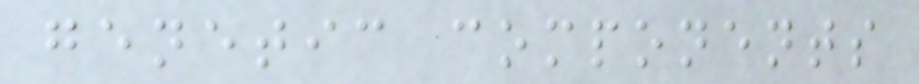genetic components
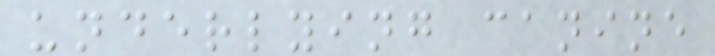underlying canine
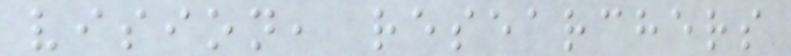vision, researchers
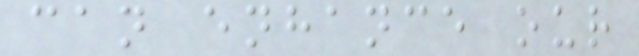can enhance our
